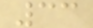33
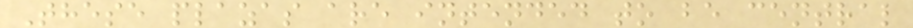These plazas are intended to be central
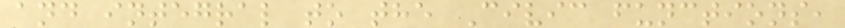and integral to the Civic functions,
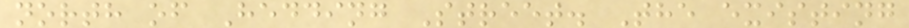north of Hedding Street. The existing
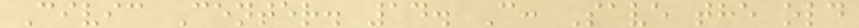Civic Center. 14. C: Save the old
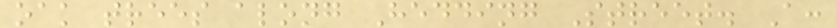oak trees along Hedding Street. A:
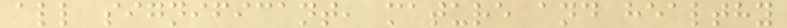all significant, mature and healthy
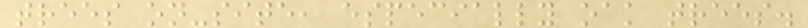trees on-site, especially oak trees.
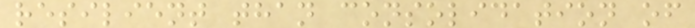resilient than consolidation of
